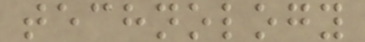technology
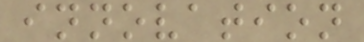innovation
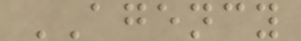AGENCY
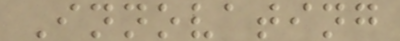Innovating
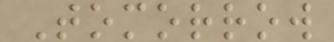Tomorrow
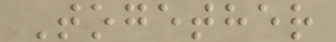Together
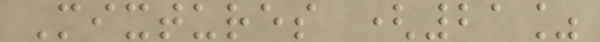Mixtures (21%
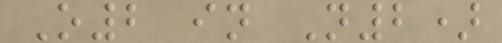O2 in N2)
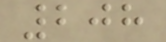208
